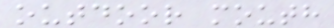outdoor mouth
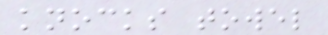knocks towel
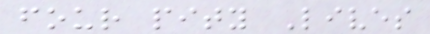four pity Lives
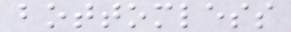bottomless
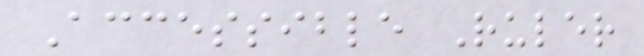Accessible Ruler
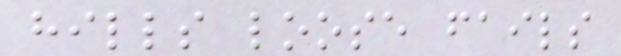hills loose fails
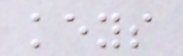keys
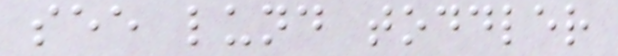see lund toddler
